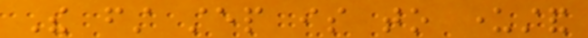The first step is to understand
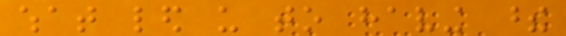what led us to having these
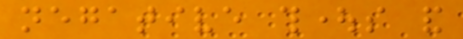negative thoughts and
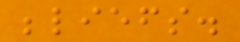beliefs.
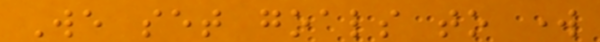We set goals to work
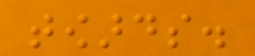towards.
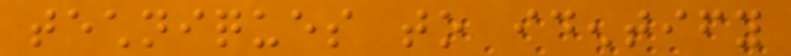techniques to identify
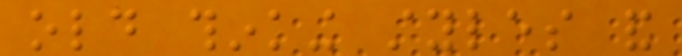old thinking styles and
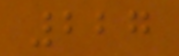227
